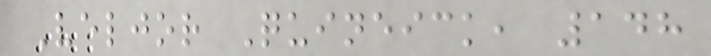Veljor Quineick, 148
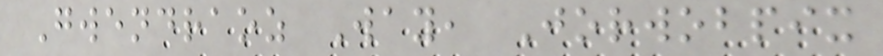Gwendraoz Way, Jorwobpix
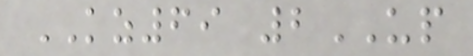KZ69 2UP
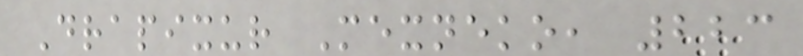Drapixur Mexneko, 223
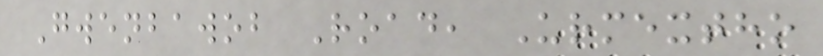Gwenbawob Road, Urmextho
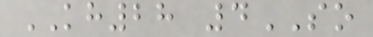KH28 4SO
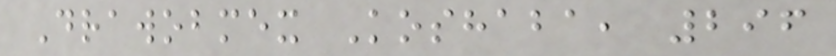Drawobmex Koshaba, 296
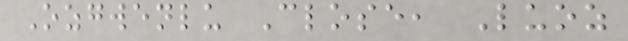Ozgwenlu Close, Luoz
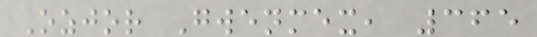Ozjor Gwenmex, 365
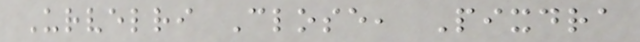Urvelri Close, Pixdra
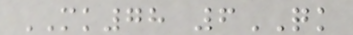MK78 6QK
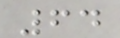64
